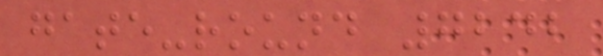gate-round 7242
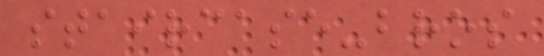staircase-bros
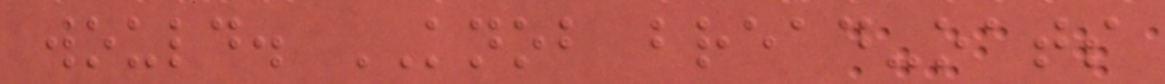would. KNOB bread-oats
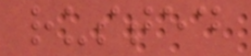rusted
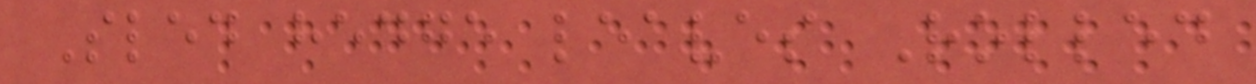Sled hedge leaves Rolled
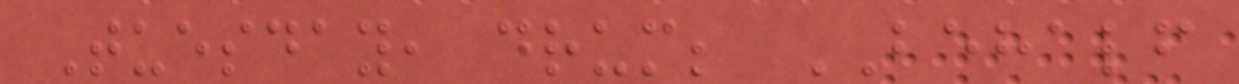Tuesday, drum; BEHALF
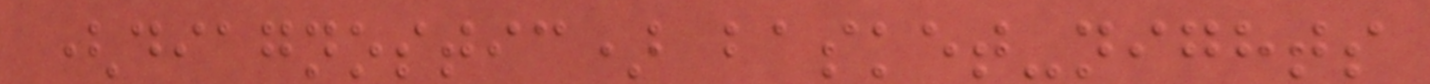(diagnostic) basket-nights
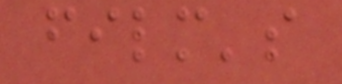film's
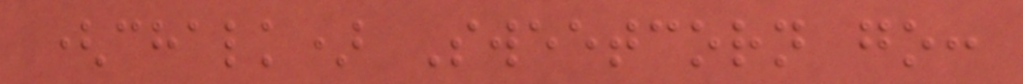(chalk) Sweetcorn go:
